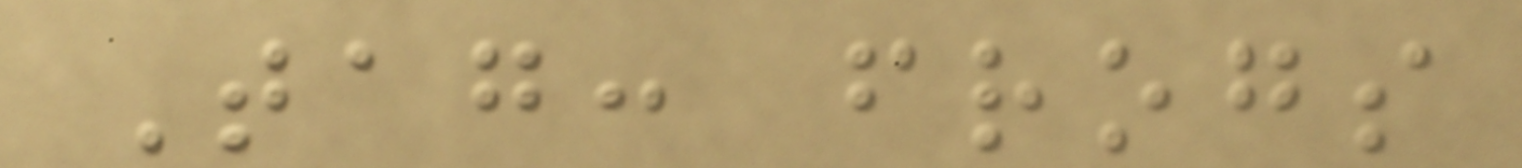Tag: frogs
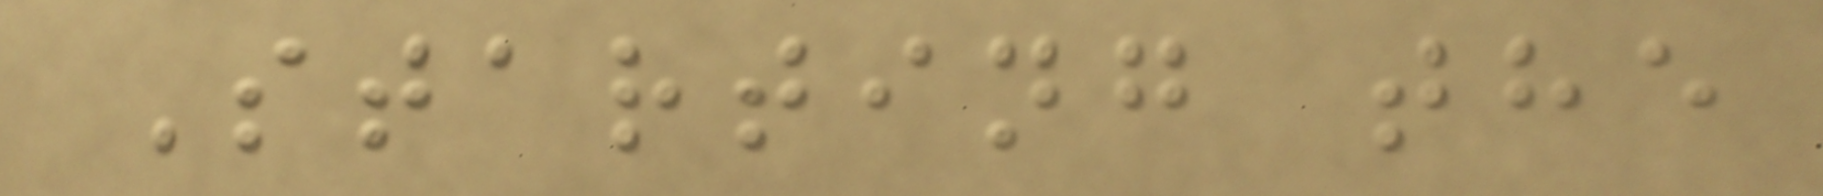Starting the
